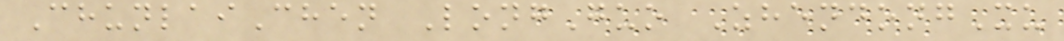ChunlaiChen LongGuo ZhendongXu
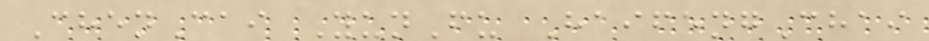ChenCai YunFu HaifengChai
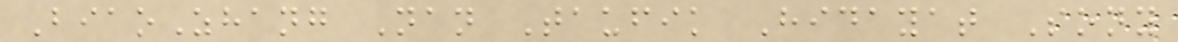BiaoZhang Nan Taufik Hidayat Sony
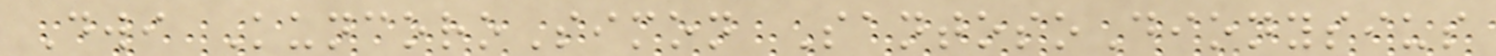Dwi KuncoroSimon SantosoDionysius
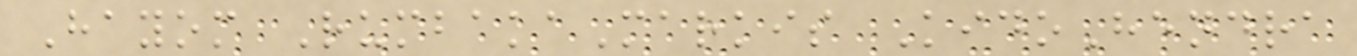Hayom RumbakaMarkis KidoHendra
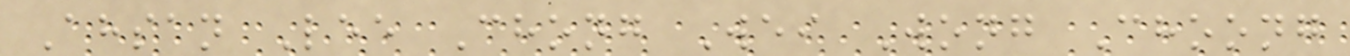Ahsan Lee Chong Wei Wong Choong
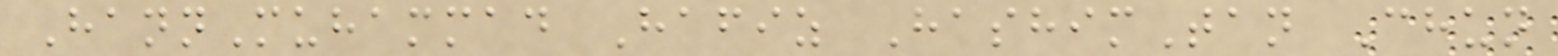HannMuhammad Hafiz HashimTan Chun
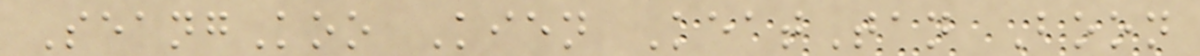SeangKoo Kien KeatTan Boon
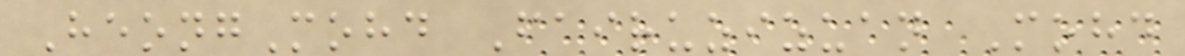HeongMohd Fairuzizuan Mohd
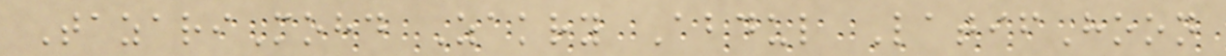TazariMohd Zakry Abdul LatifHoon
